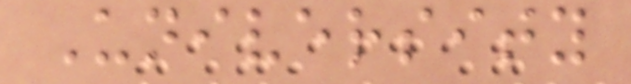University
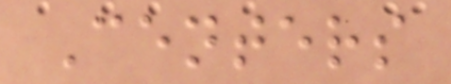Centers
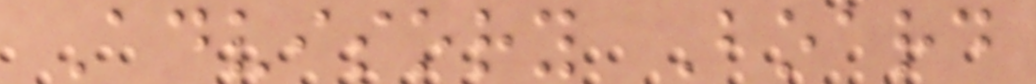Advisory Board
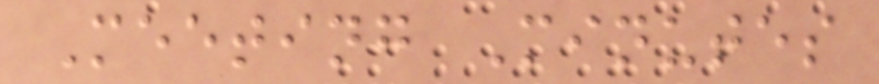Meeting Minutes
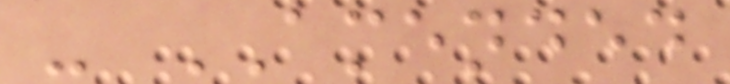- AMENDED
